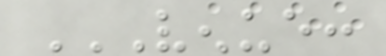VENUE:
